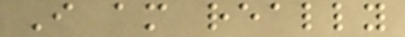I am really
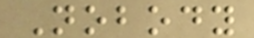Nobody
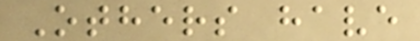Others have
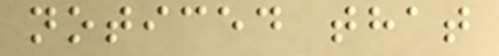noticed that
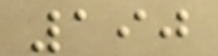190
